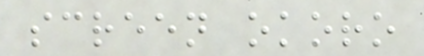screen okoro
